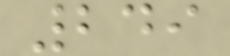249
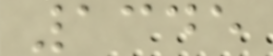1345
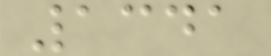1341
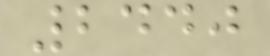2440
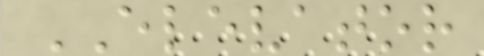ELEVATOR
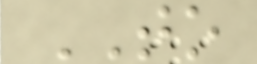TO
